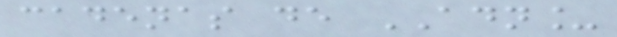cadenas de ADN_
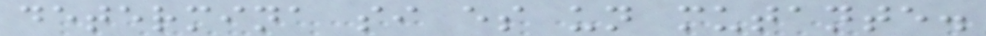determina si es un mutante.
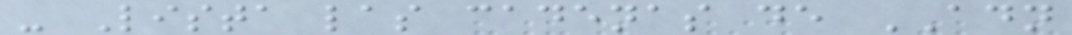- Lista las cadenas de ADN
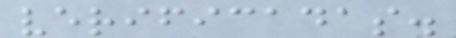verificadas.
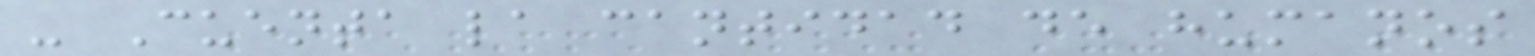- Cuenta la cantidad de humanos
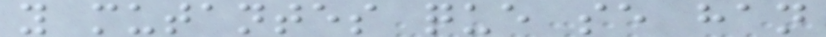y mutantes que se han
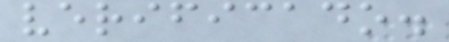verificado.
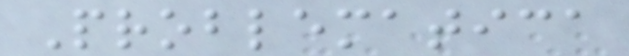Problematica
